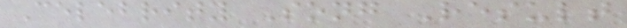Celebrity Song Result
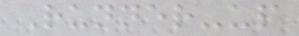Runner-up
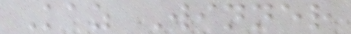Kaz Winner
